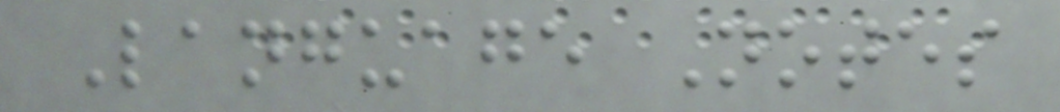Language Notes
